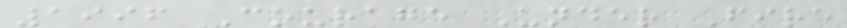1996 Courage Under Fire
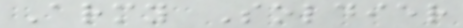Army Soldier
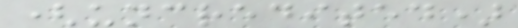(uncredited)
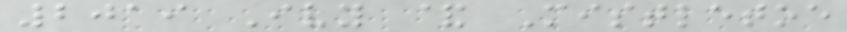2019 Ivy & Mistletoe
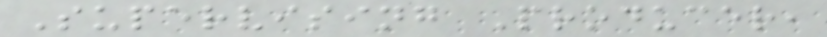Supervising Producer,
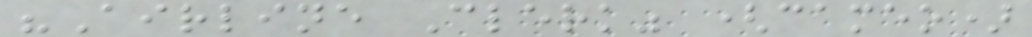"Airline Clerk" (cameo)
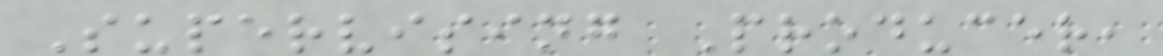Supervising Producer,
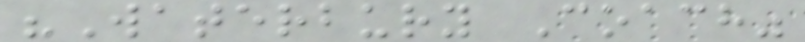"Waterbury Coach"
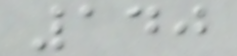140
